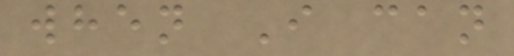when I can
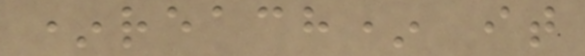*reach* it
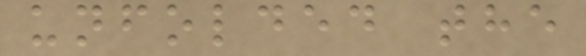unfolded the
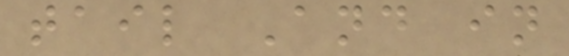tail And in
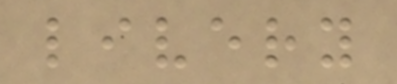livery
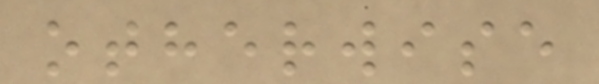otherwise
